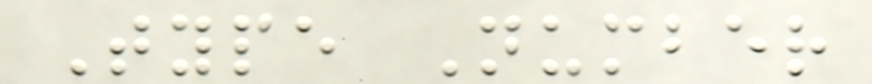Type Number
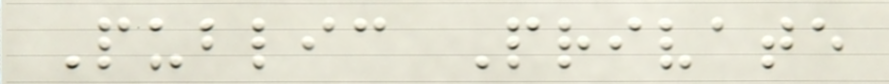Public Private
